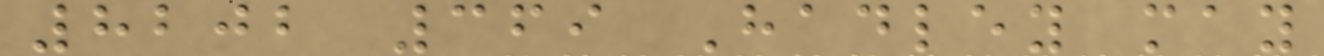8202 369 Hadley may
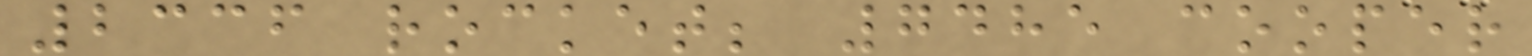2336 rocket; 7485 cooper
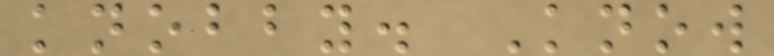knobby. Know
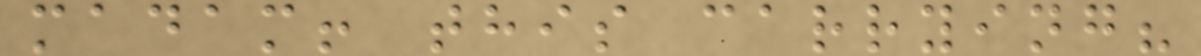madam! this carrying?
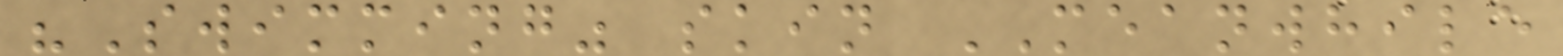"Swimming" skin MEANWHILE
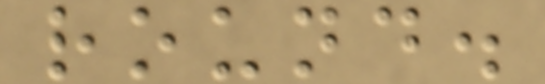round.
